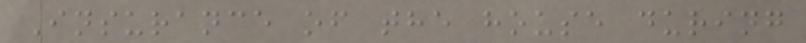Insurance of the house during
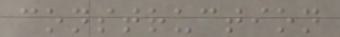construction
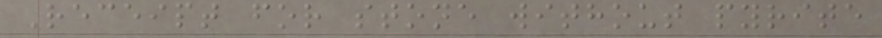Receipt for stone without pyrite
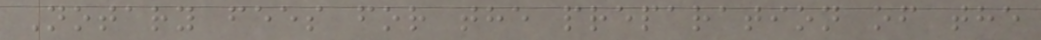Notary fees for the preparation of the
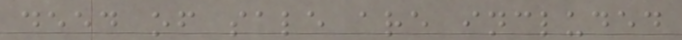deed of sale are included
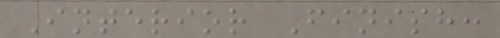Interior Finish:
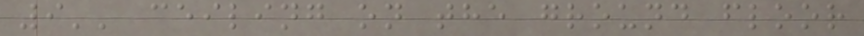9'' ceiling on the ground floor
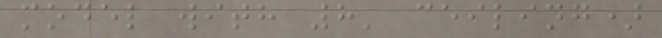model with 8' ceiling)
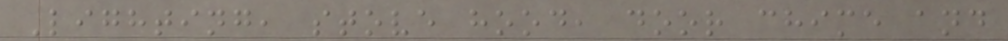Lighting, stove hood, door chime and
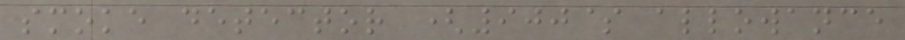smoke detector (900$ allowance
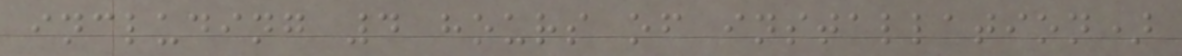including 4 hours of installation)
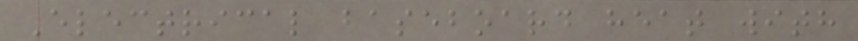Electrical baseboard heat with
